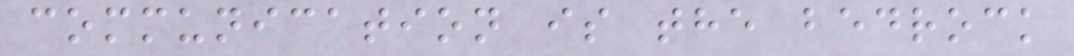communication is the bedrock
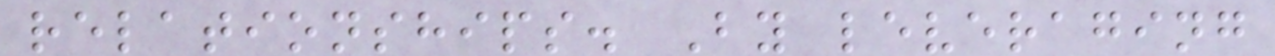relationships. By leveraging
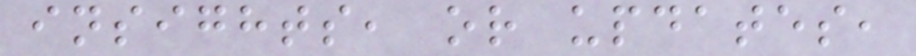insights, or updates,
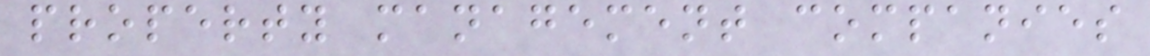property management companies
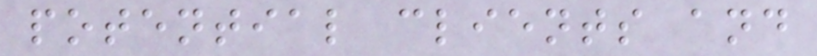potential clients and
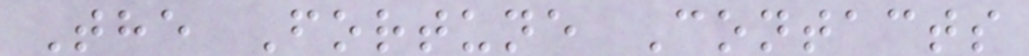The Fortune Contacts
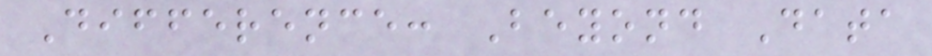Difference: Beyond Data
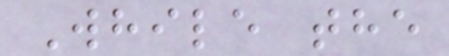While the
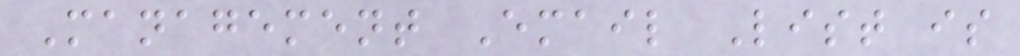Management Email List is
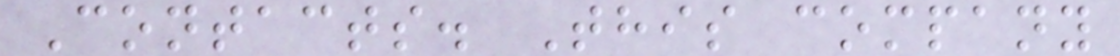Contacts. This company
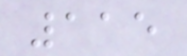115
